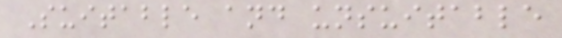Suitable and unsuitable
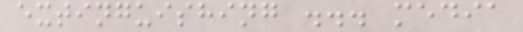extinguishing ... media
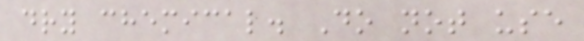dry chemical. Do not use
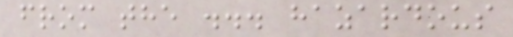from the ... hazardous
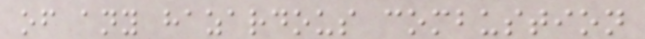of any hazardous combustion
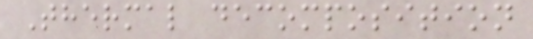Thermal decomposition
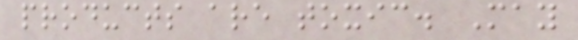products are toxic. May
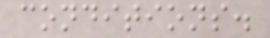conditions.
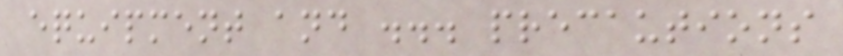equipment and ... precautions
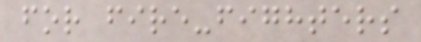for fire-fighters
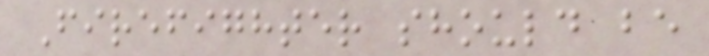Firefighter should be
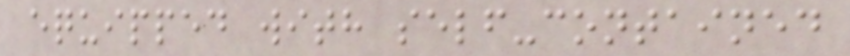equipped with self-contained
